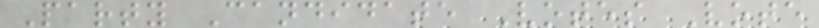Party Candidate Votes Vote
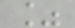%
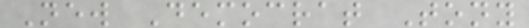New Democrat Tony
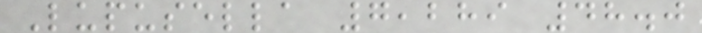Lupusella 7,289 48.0
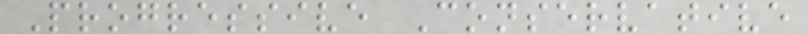Progressive Conservative
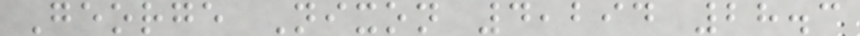George Nixon 4,294 28.3
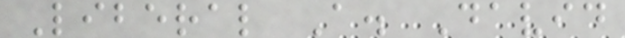Liberal A. David
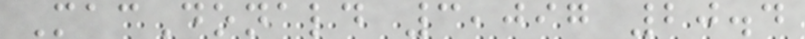MacDonald 3,097 20.4
